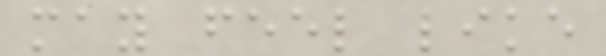may feel like
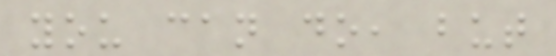you can do, but
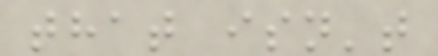that isn't
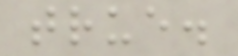true.
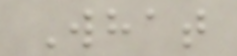What
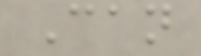Can
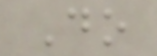Do
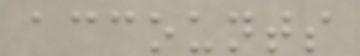accounts
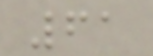61
